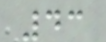43
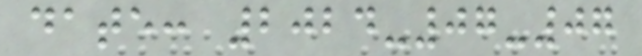date: 2024-07-07
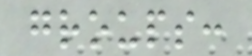groups:
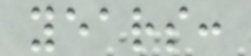years:
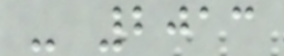- 2013
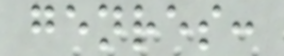genres:
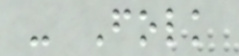- Folk
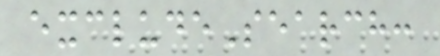excludeSearch:
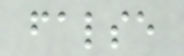false
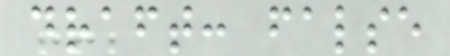draft: false
